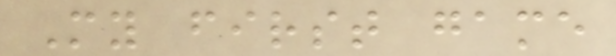My first game
